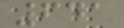641
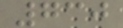730
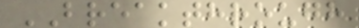BREAKTHROUGH
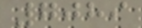7089
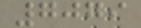7079
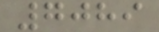7089
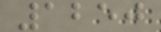1250
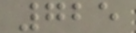725
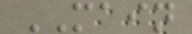MAIN
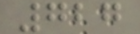727
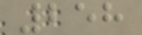258
